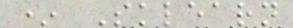* Sklearn
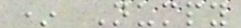* Numpy
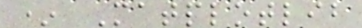* Matplotlib
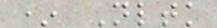* Nltk
